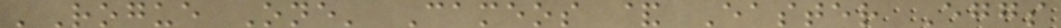'Rogue One' Cameos & Easter Eggs
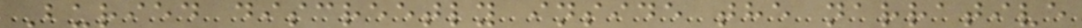Buried discreetly inside the narrative
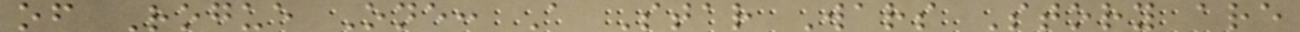of Rogue One: A Star Wars Story are
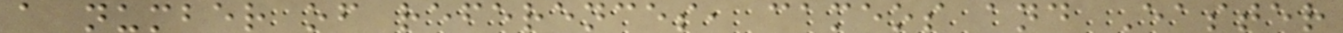a number of references, cameos and Easter
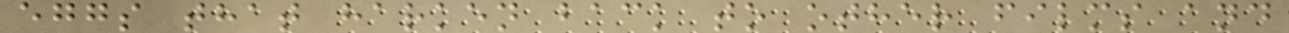eggs that harken back to other films and
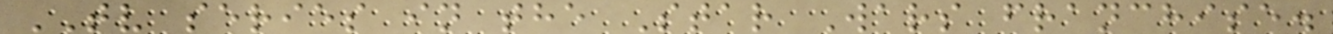TV series in the Star Wars franchise.
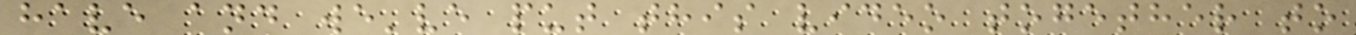have and we've put this video together to
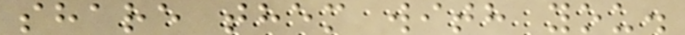share them with you.
